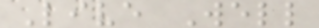Live Well
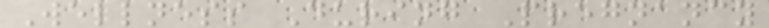Wellness During Pregnancy
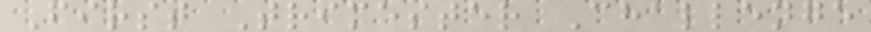First Trimester Challenge
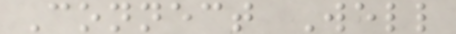Connect Well
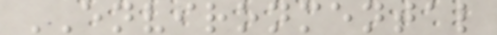ENVIRONMENTAL
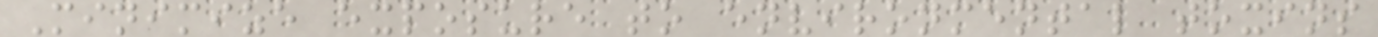Minimize exposure to environmental toxins
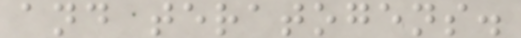and teratogens.
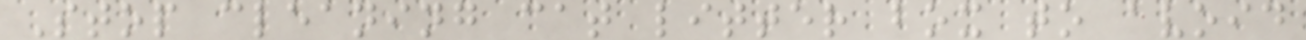Stop cleaning cat litter box to avoid
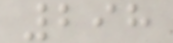298
